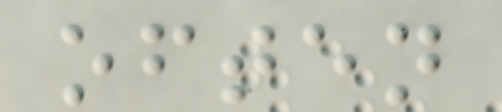often
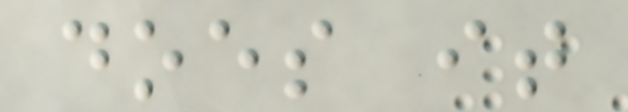does it
